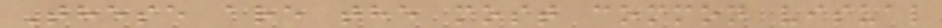These are the most common visual
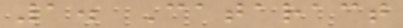1. Cataract
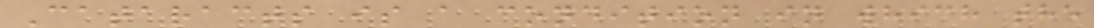Cataracts is a condition in which the
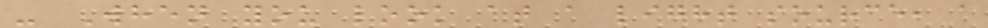- When you look at a light source, a
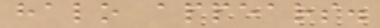halo appears.
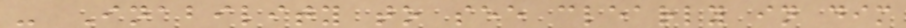- Inability to see clearly in dim
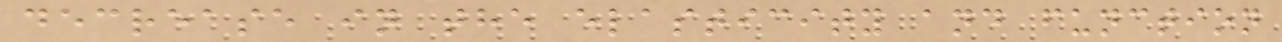decrease in the elasticity and function
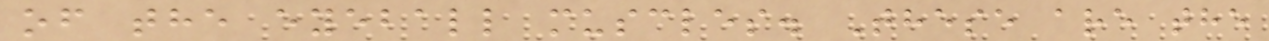of the eyeball muscles. These are the
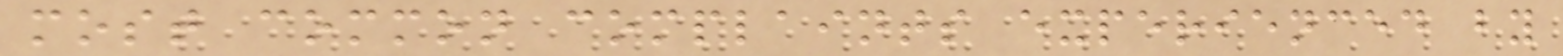most common complaints experienced by
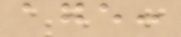age:
